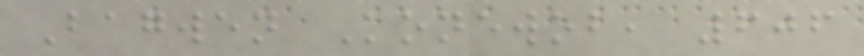Bagwen Konewob, 606
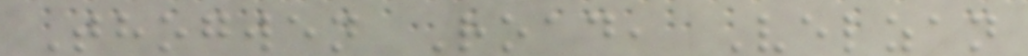Thogwen Road, Velzan
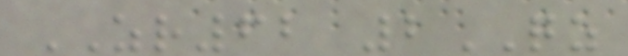ZR62 2QZ
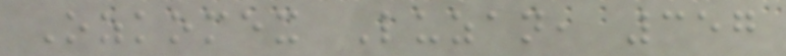Ozkomex Luzan, 357
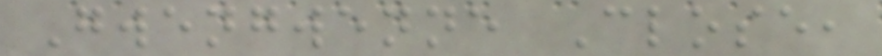Gwengwenne Close,
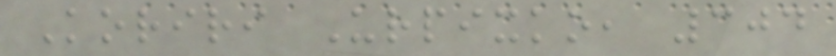Koriri Urpixko, 304
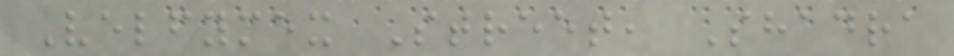Velfymex Street, Shadra
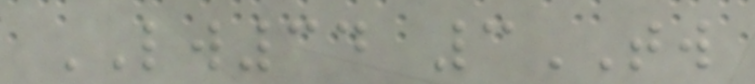LW34 3TW
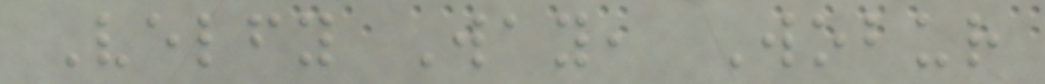Velfy Way, Wobur
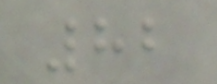82
